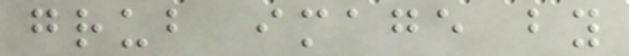grub image by
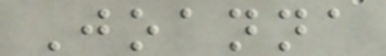Joanna
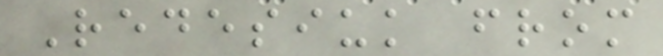Redesiuk from
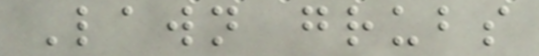Lawn grubs
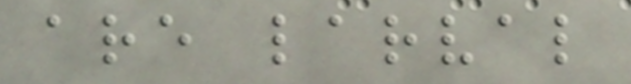are larval
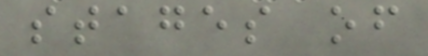stages of
